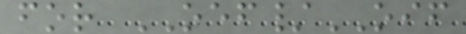for OEF/OIF
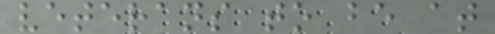veterans to be at
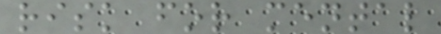risk for mental
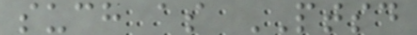such as PTSD
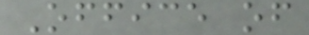Office of
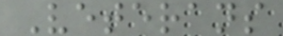Veterans
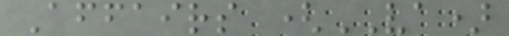Affairs (VA)
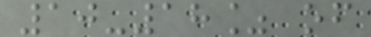10-18% of
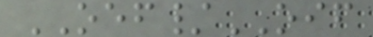OEF/OIF
